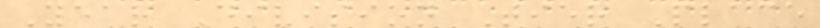Year Division Tier Place
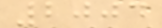2004
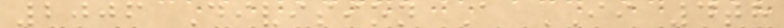2006 Division A II 4th
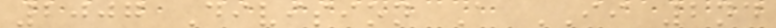2007 Division A II 2nd
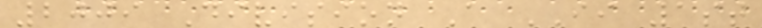2009 Division A II 1st
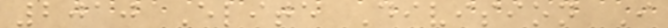2010 Elite Division I
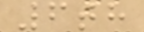6th
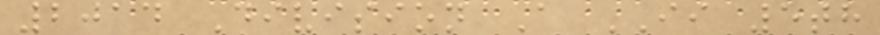2014 Division A II 5th
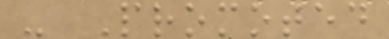- Promoted
